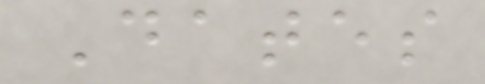Dates
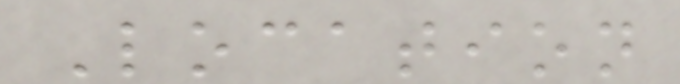Location
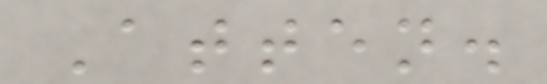Atten.
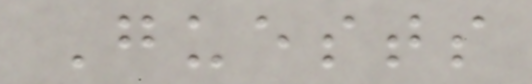Guests
